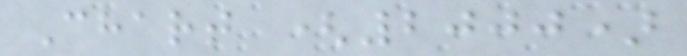Chart (2000)
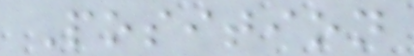Position
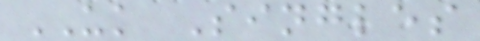UK Singles
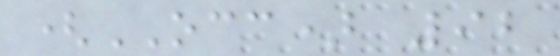(OCC) 92
